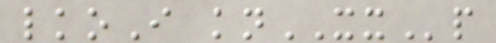lkoI knXXp
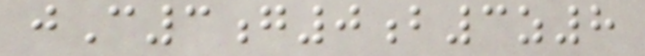jC3g0b3z8
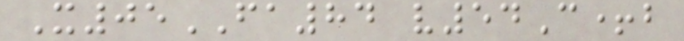X05FA84 v54C+b
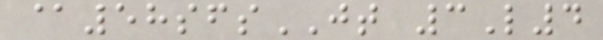@58sfsJT 3L4
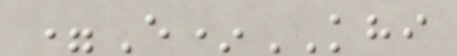=E*KHI
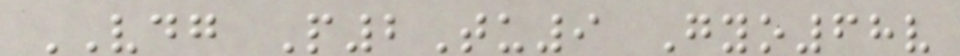VDG P2Tu9 Gyo68v
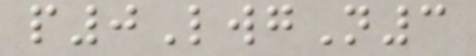p0LwgN3
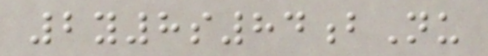2y8s84bNu
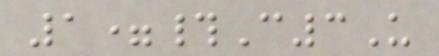1=#C3U
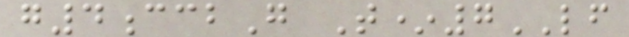g4ccbG T*7LF
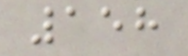158
